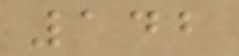142
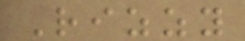Rizzy
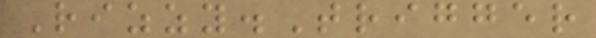Rizzy.Trigger
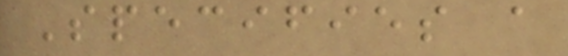Specifies a
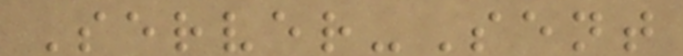Server-Sent
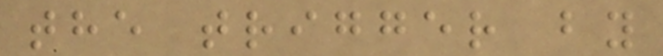the trigger by
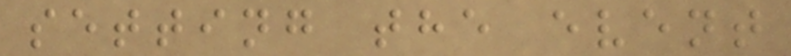setting the event
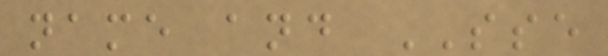name and SSE
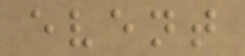event
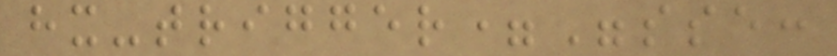hx-trigger="sse:
